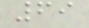69
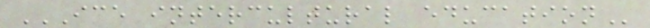ICE INTERCULTURAL EDUCATION
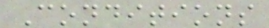Conditions
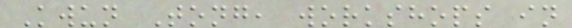Kwun Tong, workshops in
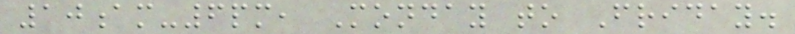10am-6pm, Monday to Friday.
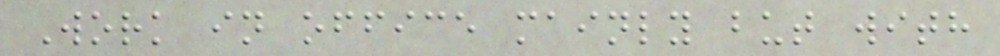Work in office mainly but with
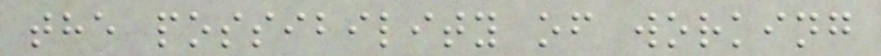the possibility of working
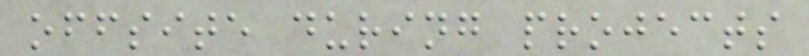offsite during projects
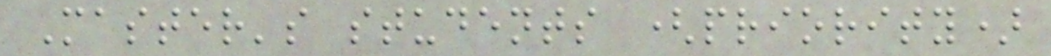Master's students (priority)
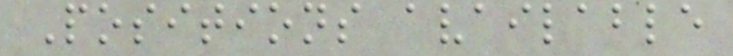Positions available
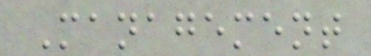Management
